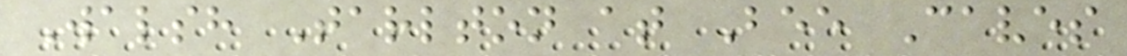Walsh Tarlton at Bee Caves
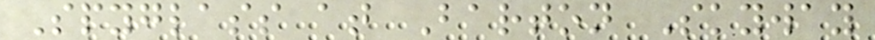Spyglass at Barton Skyway
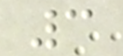3
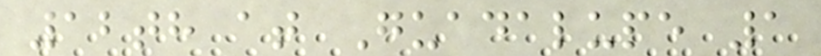12th at Guadalupe 1
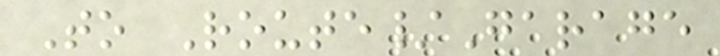To Route/Garage
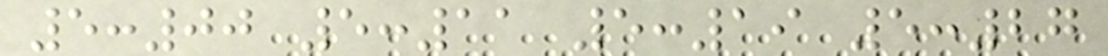5:00 5:11 5:19 5:27
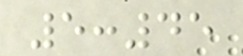5:45
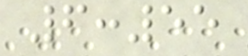6:55
